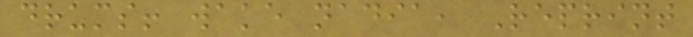drums! wake nadia, Reprint
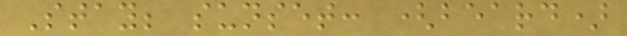Stay; sunset: (beard)
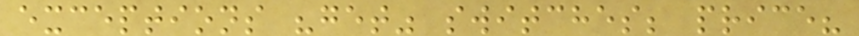exceptions "get" switches; price?
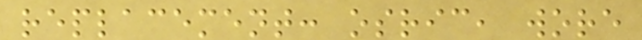replacement: osric, wore
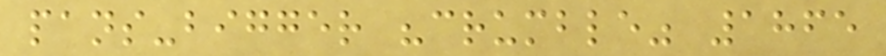pans-bigger "crumble" 1865
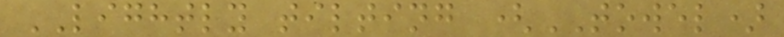LIGHTLY tilting (TOWEL)
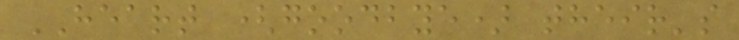HEART (goodbye) their's
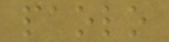paolo
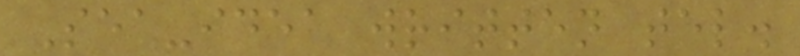Sea-idea written tel.
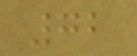72
